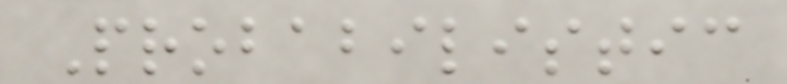Probabilistic
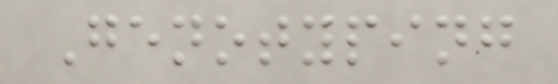Genotyping
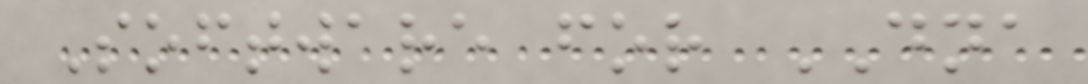Software for DNA
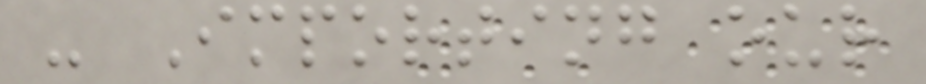- Importing our
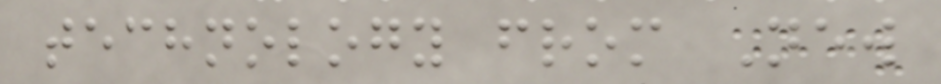technology from New
